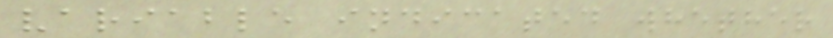variable indicated whether
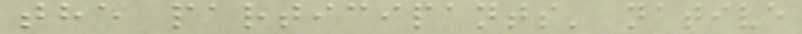the participants' native
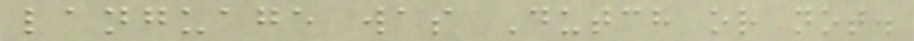language was Dutch or not.
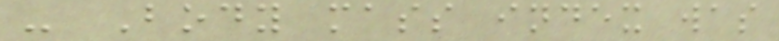- Body mass index was
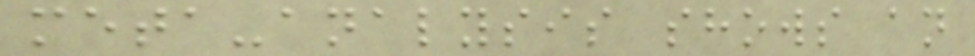meta-analysis shows an
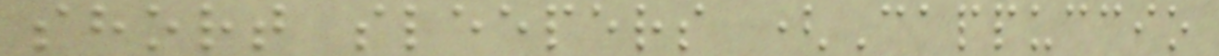short sleepers (Cappuccio
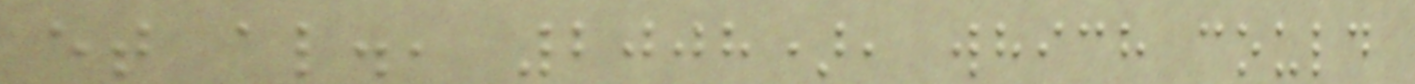et al., 2008), which could
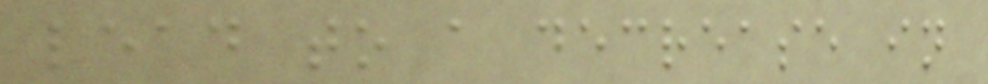lead to a decrease in
